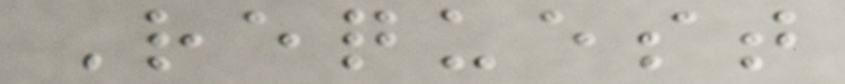Request
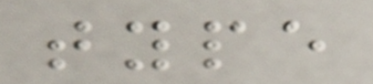type
